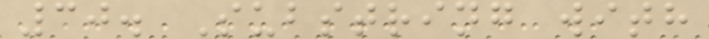30. Substring with
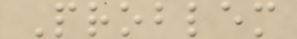Problem
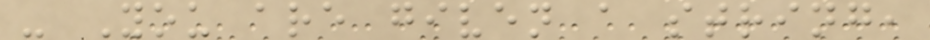- You are given a string,
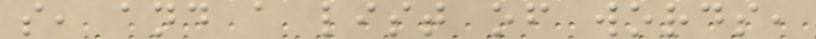s, and a list of words,
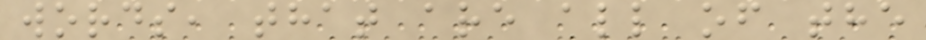words, that are all of the
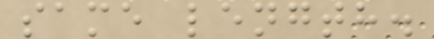same length.
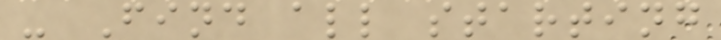- Find all starting
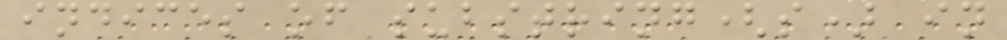indices of substring(s) in
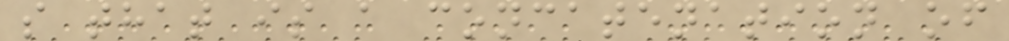s that is a concatenation of
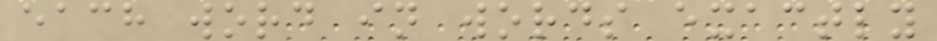each word in words exactly
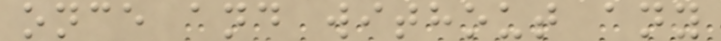once and without any
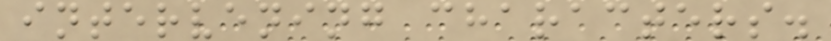intervening characters.
